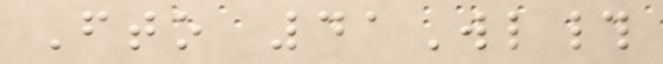Fto 41Wl#
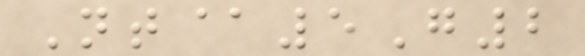Nt@5G2
